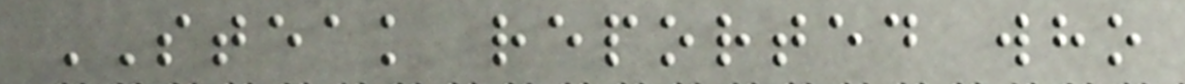STEAK reported who
